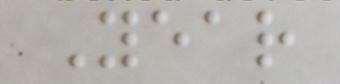Year
